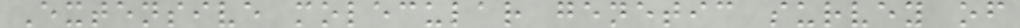Extensive molecular genetic survey of
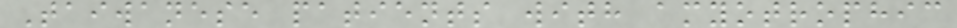Taiwanese patients with amyotrophic
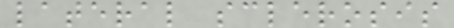lateral sclerosis
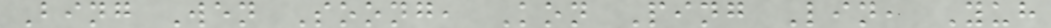Bing Wen Soong, Kon Ping Lin, Yuh
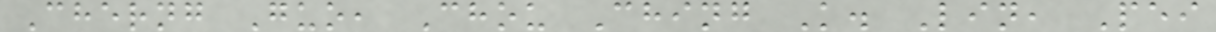Cherng Guo, Chou Ching K. Lin, Pei
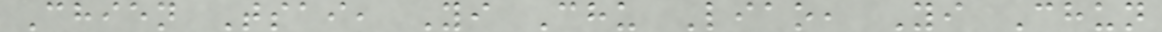Chien Tsai, Yi Chu Liao, Yi Chun
